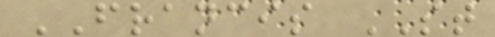FRANCIS ST
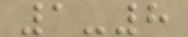1-8
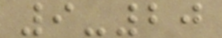9-20
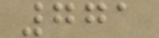771
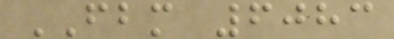FBM 6083
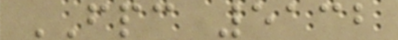FPC 5132
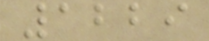1229
